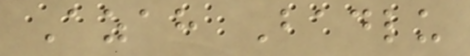Azah Badlu
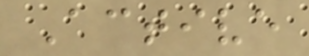Active
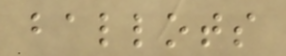ballots
